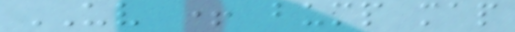UV + bump map
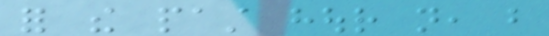for the past hour not, but
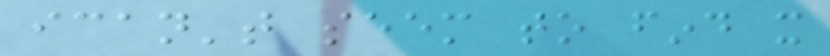ican't seem to find it
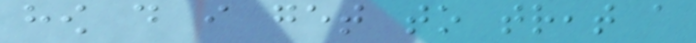how do i get to treat a
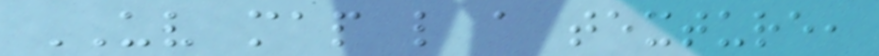UV map like a texture,
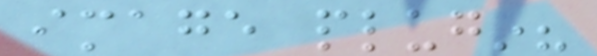image plugin?
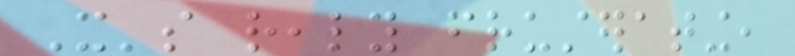It's realy frusterating,
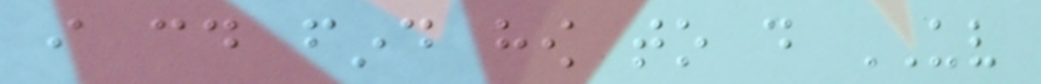i could find how to do UV
